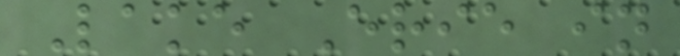Lake Erie in
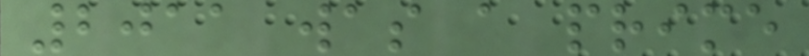2011 was a prime
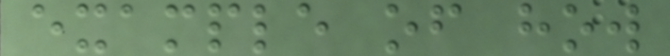example of how
